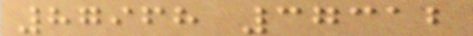87968 37312
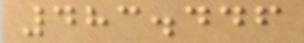483.446
